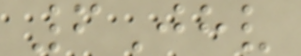6Jhv
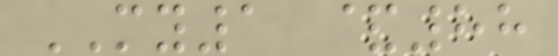MY1 &88
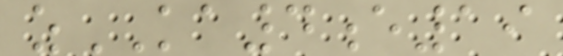zKA4e19
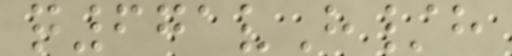q671vH/h
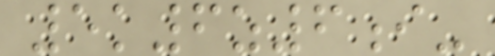5k6z6i-
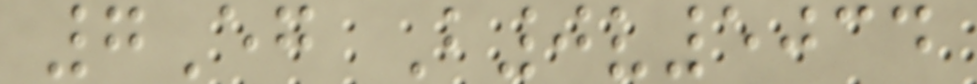7Eg B0v5034
